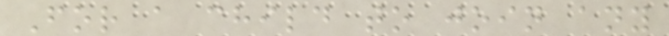For a child to join any
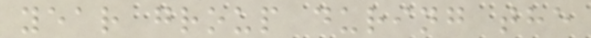year group during the
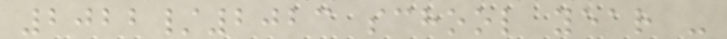2022/2023 school year -
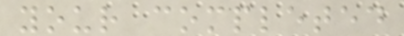your completed
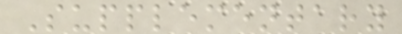Supplementary
